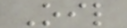Oil
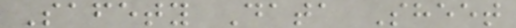Safety Data Sheet
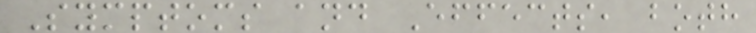Symptoms and Effects, both
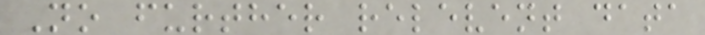No further relevent data
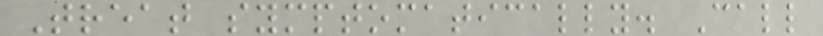Treat symptomatically. Call
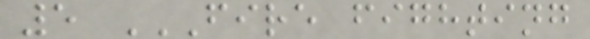5 FIRE FIGHTING
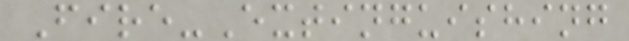Fire-Extinguishing
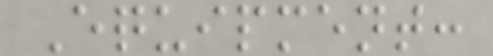Equipment:
